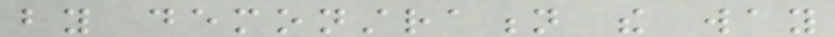by demonstration the way
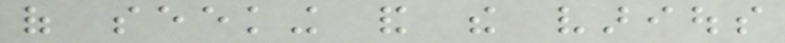of seeking and the various
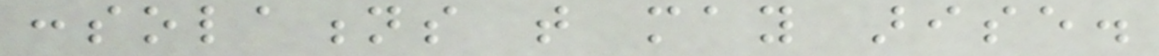consolations that may arise.
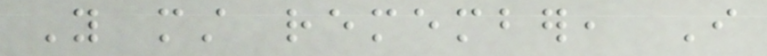You must remember, I
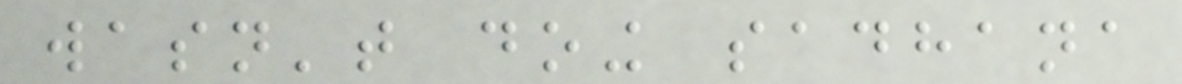wasn't doing sadhana
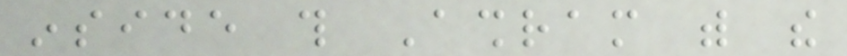inside this Ashram with the
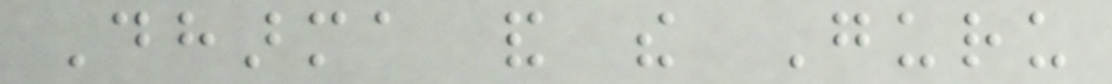Dharma and the Guru
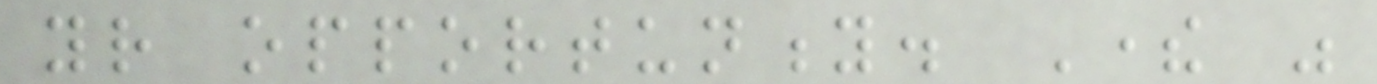your opportunity. There was
